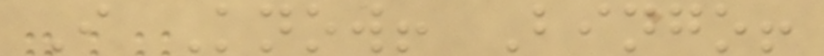I Know! Bingo!
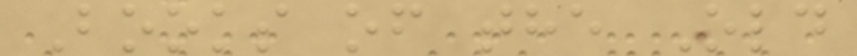Books of the Old
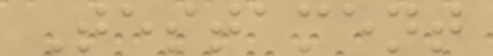Testament
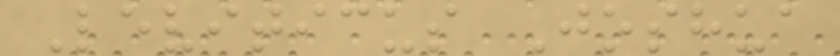Leviticus Joshua
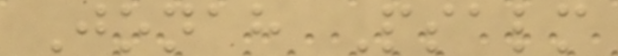Jonah Psalm
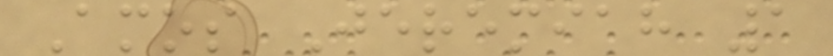Amos Jeremiah 1
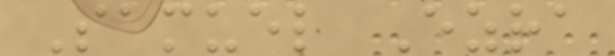Samuel Ezra
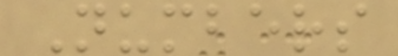Numbers
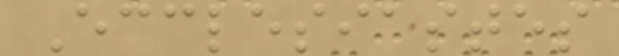Ecclesiastes
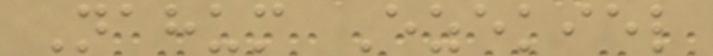Nahum Ezekiel
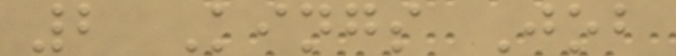2 Kings Job
